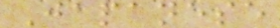Japanese
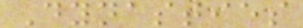Dynasties
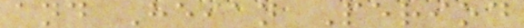and Heian Period
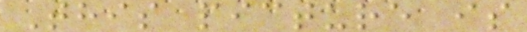This picture is
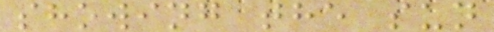showing the sun
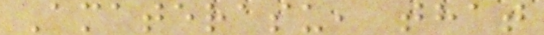Amaterasu, that
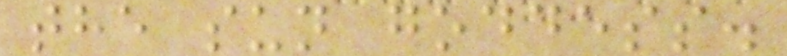the sun goddess.
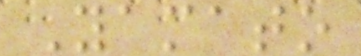Yamato
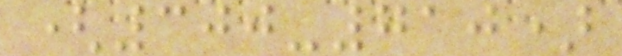(300-710)
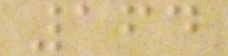164
